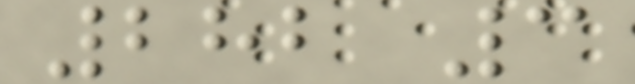282 3
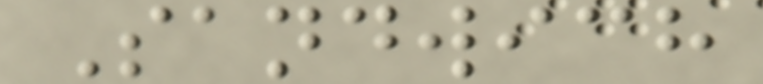Sandwich
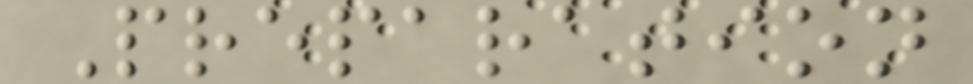Preparation
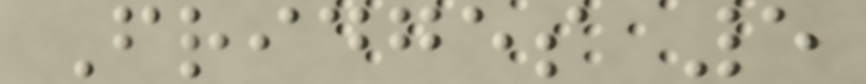Fridges 5
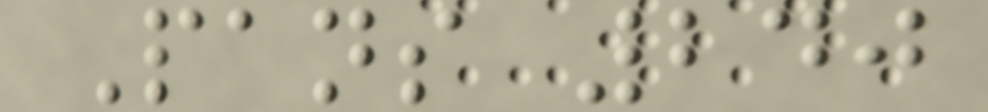Pans 240
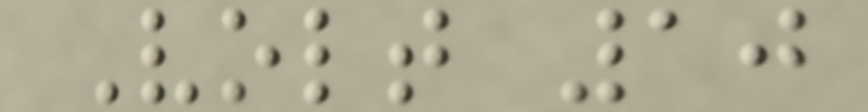Volt 10
